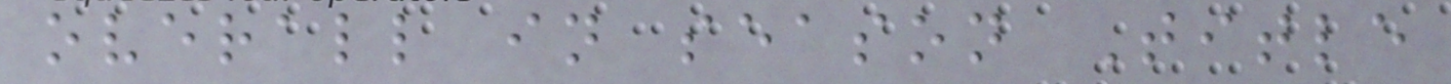overall in season Title
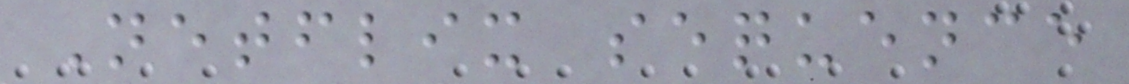Netflix sequence
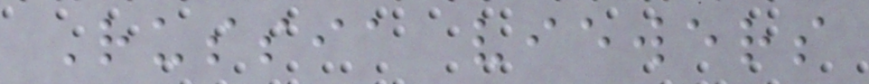Russia viewers
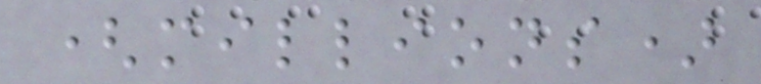(millions)
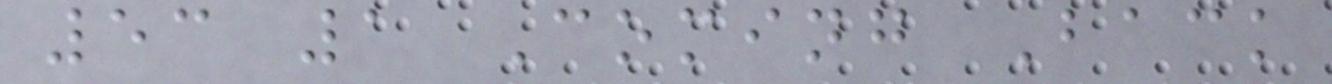53 1 Coming Back
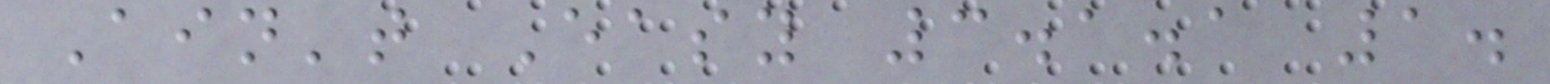Ain't Easy 3.1.1 1.
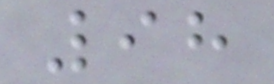98
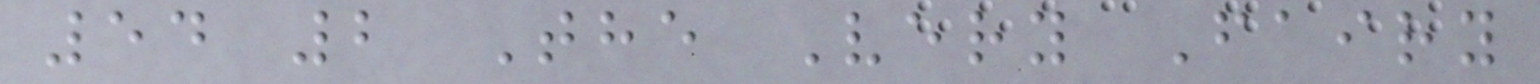54 2 The Very Fairy
